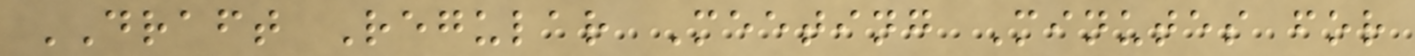DRAFT Regular Meeting Minutes for
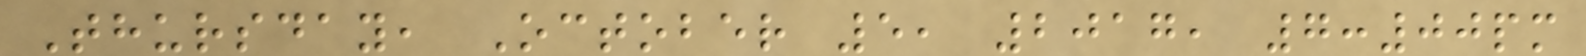Thursday, October 5, 2017, 7:00pm
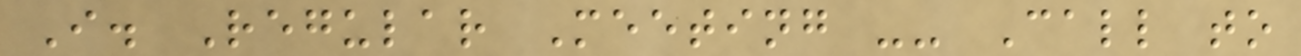I. Regular Meeting -- Call to
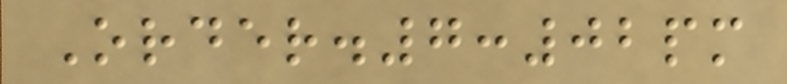Order.7:02pm
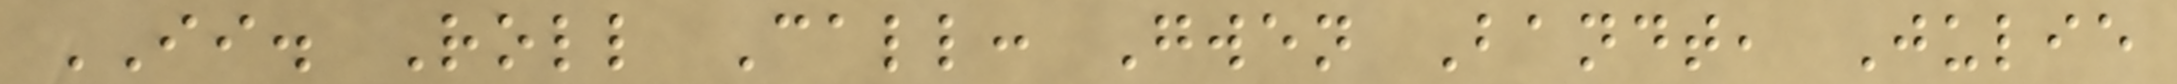II. Roll Call: Gwen Bandt, Julie
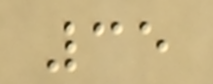35
